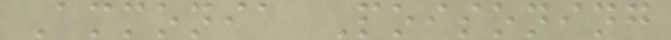Ammonia Poisoning
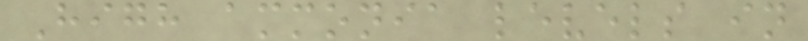High ammonia levels in
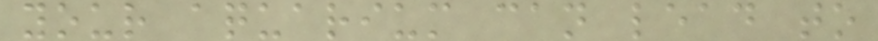your aquarium can lead to
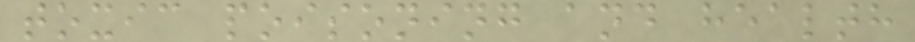toxic poisoning and health
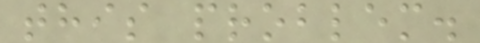this problem.
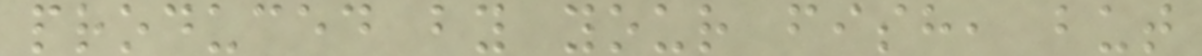produced by your fish, but
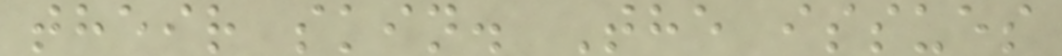their skin. The issues
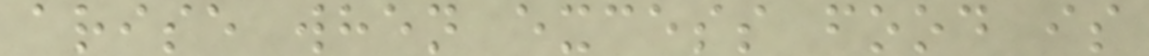arise when excess food is
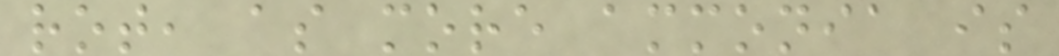rot, as more ammonia is
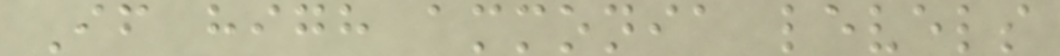If high ammonia levels
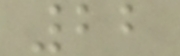22
